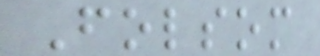Folsom
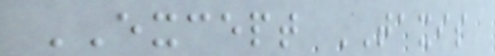EXCEPT TAXIS
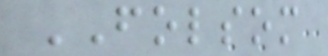FOLSOM
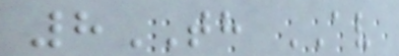8TH AV
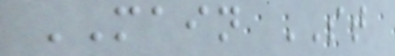MAIN ST
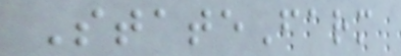StateFarm
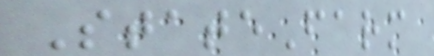StateFarm
